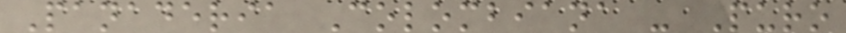Panaderia Colombiana - Puro
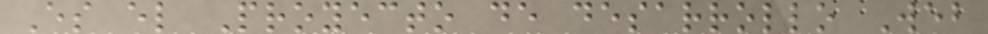Es el Proyecto de desarrollo Web
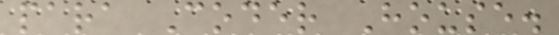para Coder House.
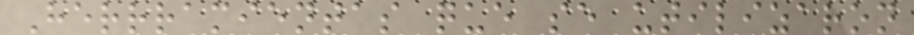Herrramientas que se utilizaron
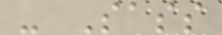- Sass
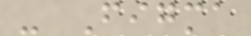- Figma
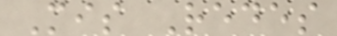Mis Redes
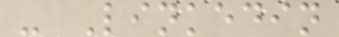- Linkedin
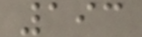193
